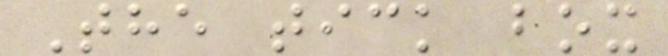The tick box
